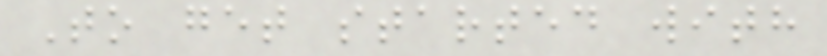To get started with
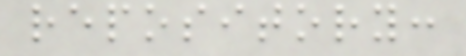repository:
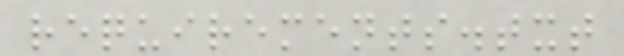requirements.txt
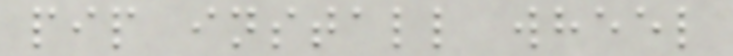pip install wheel
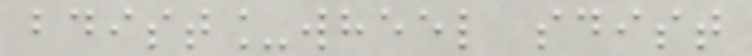bdist_wheel sdist
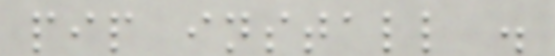pip install .
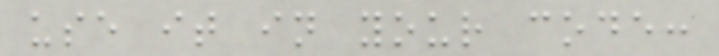use it in your code:
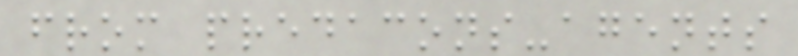from predacons-agents
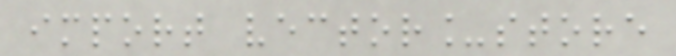import vector_store
